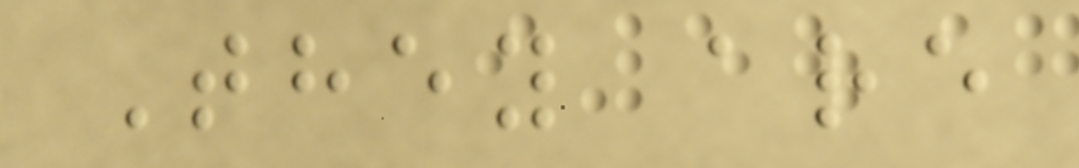They are
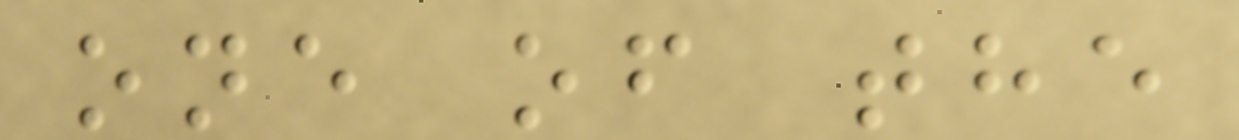one of the
